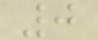0
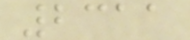2311
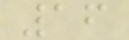16
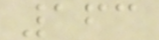163
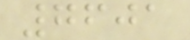7601
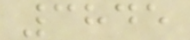3845
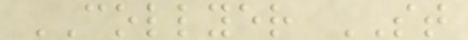COLLYER ST
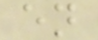en
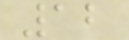12
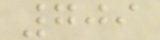709
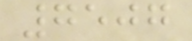7507
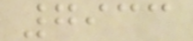7933
